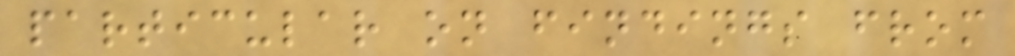particular on findings from
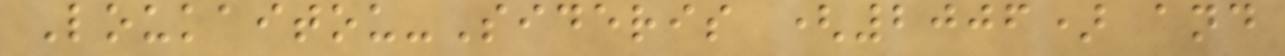Loukaitou-Sideris (2006) and
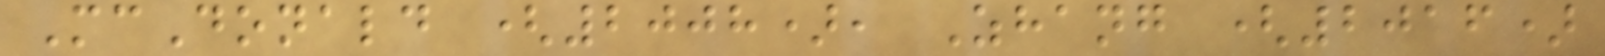McDonald (2008), Zhang (2016)
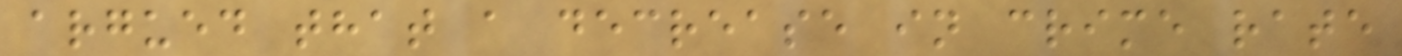argued that a decrease in crime rate
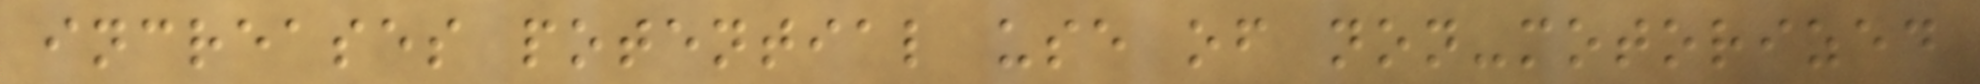increases potential use of non-motorized
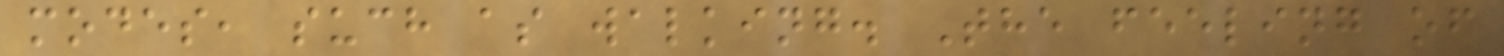modes, such as walking. The feeling of
